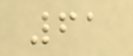61
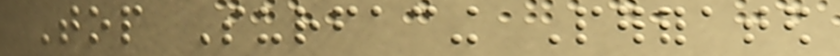Top Surfacing Perforated
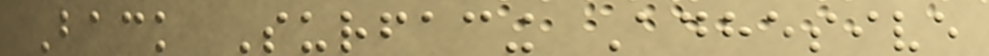Back Surfacing Adhesive
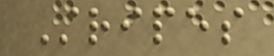Stripes
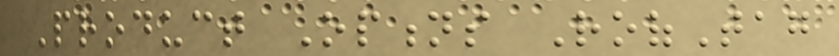Product Options RoofTag
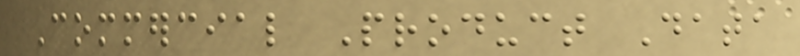Commercial Product Data
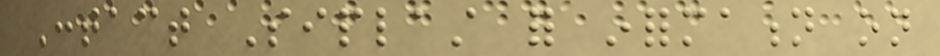Contact Siplast for information on
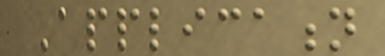Application
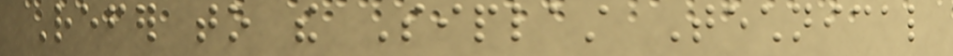Refer to the Siplast Technical
